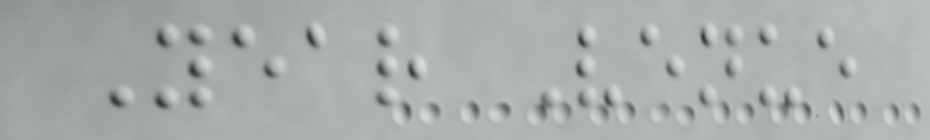Year Venue
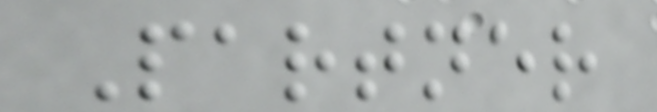Partner
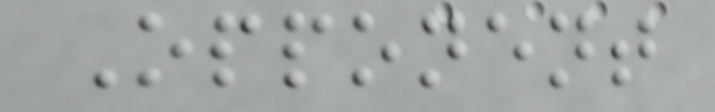Opponent
